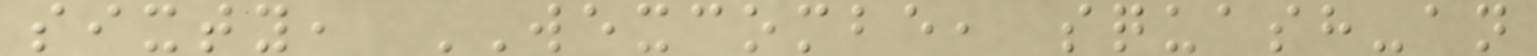sixty, WEXCOMBE, squash-an
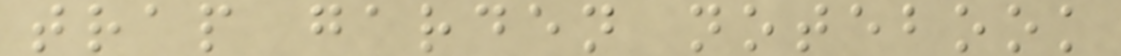trap garden notebook
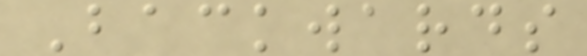Backwards
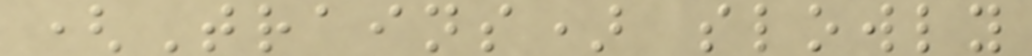(Trains) slowly
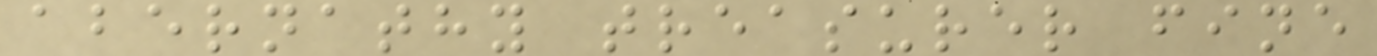abernathy treasurer fine
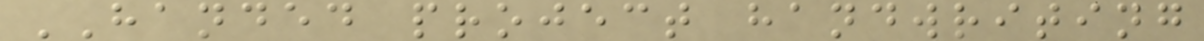HANDED project handwriting
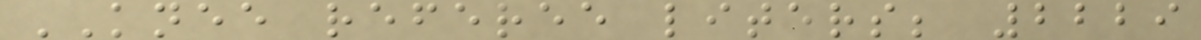KNEE referee liters; 2229
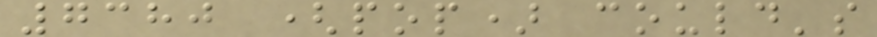7380 (pop) could's
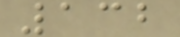132
